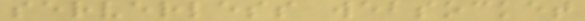serverless websocket
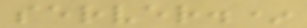server.*
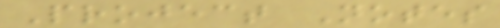Project Notes
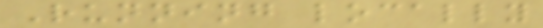Running locally
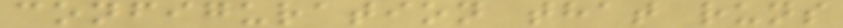configuration that runs
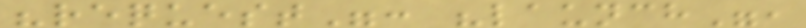"request": "launch",
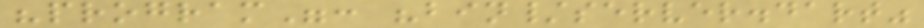"program": "bin/server.dart"
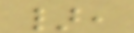},
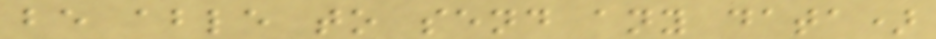be able to send any data)
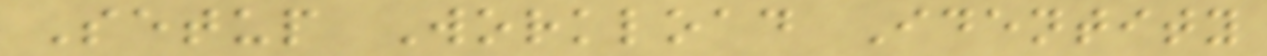Setup Workload Identity
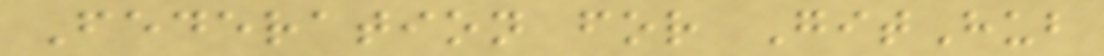Federation for GitHub
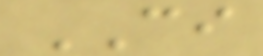CI
